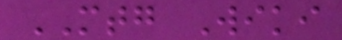MTG Wiki
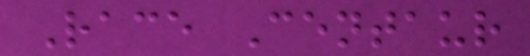Race Centaur
